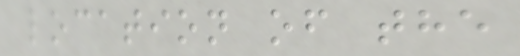location of the
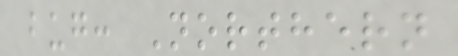bug: Northern
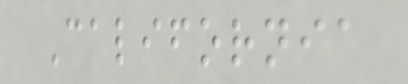California
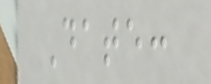Date:
